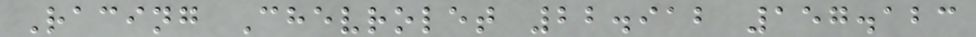Racing Chevrolet 22.912 157.123
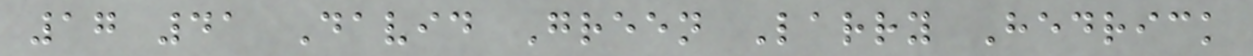17 41 David Green Larry Hedrick
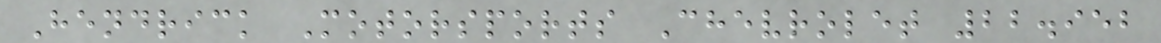Hendrick Motorsports Chevrolet 22.952
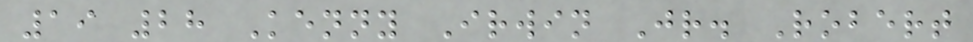19 28 Kenny Irwin Jr. Robert
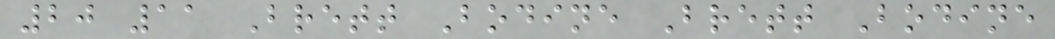20 11 Brett Bodine Brett Bodine
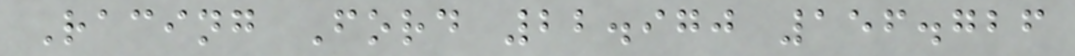Racing Ford 22.970 156.726
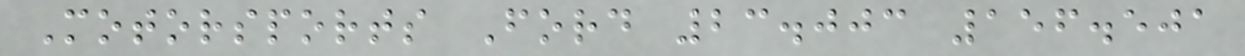Motorsports Ford 23.003 156.501
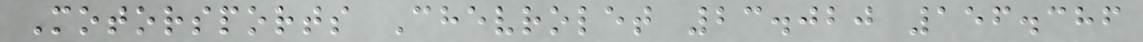Motorsports Chevrolet 23.020 156.386
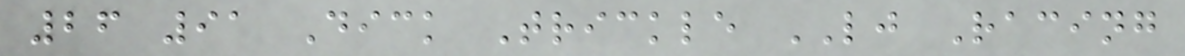26 91 Dick Trickle LJ Racing
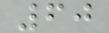60
